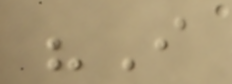"I
